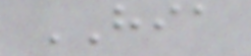HIA
